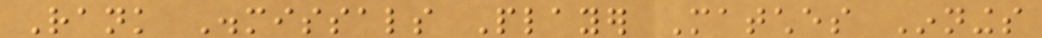Rank Dismissals Player Matches Innings
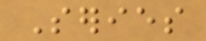Series
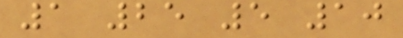1 25 5 10
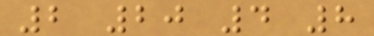2 20 4 8
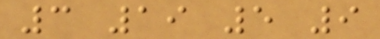3 19 5 9
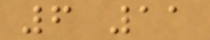6 11
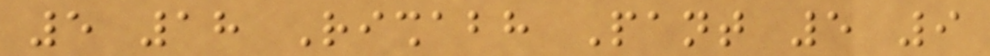5 18 Rishabh Pant 5 9
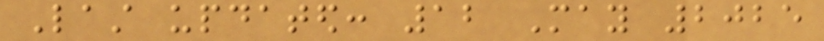Last updated: 12 May 2025
